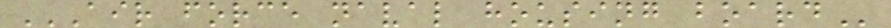AIR FORCE NAVAL HOUSING BOARD
